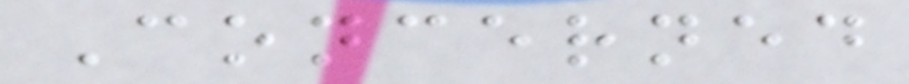Concerned
